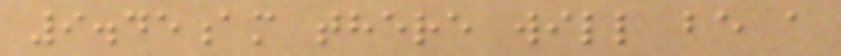9.45am there will be a
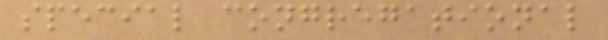special congregational
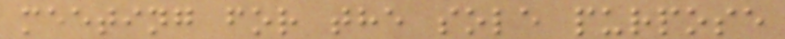meeting for the sole purpose
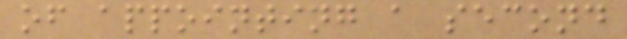of appointing a second
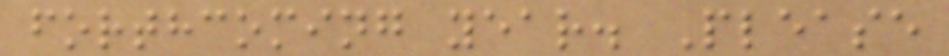forthcoming year. Please
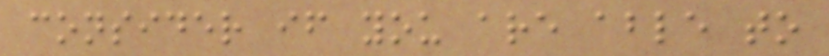consider if you are able to
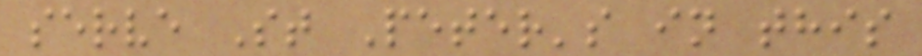serve St Peter's in this
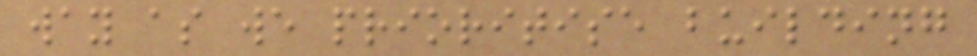way as we prioritise building
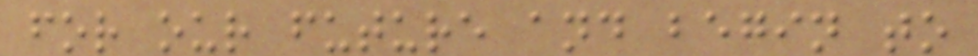for our future and begin to
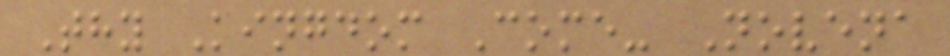Thy Kingdom Come- Novena
